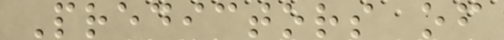Predictors of
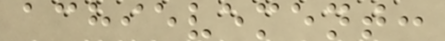achievement:
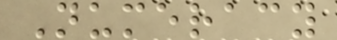Numeracy
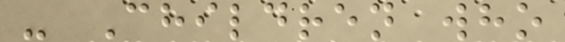- Children who
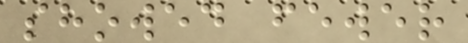showed fewer
